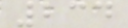234
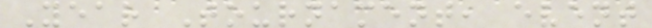Year Tournament, event
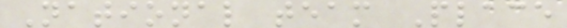National team Place
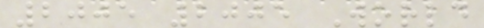2005 2005 World
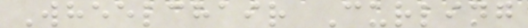Wheelchair Curling
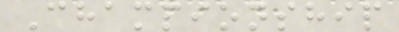Championship
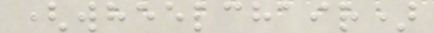(wheelchair)
